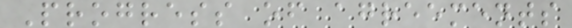Progress of agreements
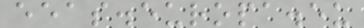eeas.europa.eu
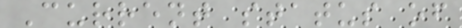Current status of
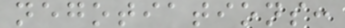negotiations:
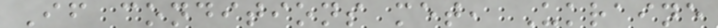If conditions met, Ukraine
